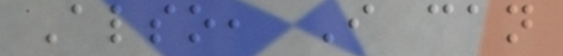Also, I can
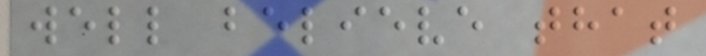well believe that
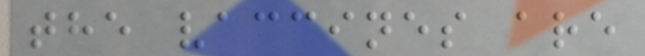the vaccines are
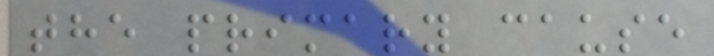the primary cause
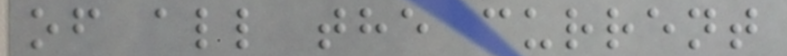of all the current
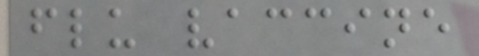flu vaccine
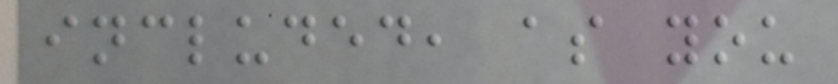included, as you
